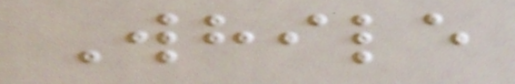While
